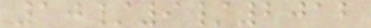10/9/2012
